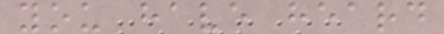you have heard
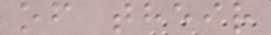of their
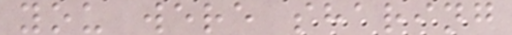you were sharing
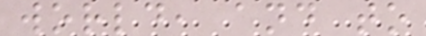world, and to
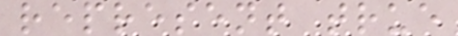represent true
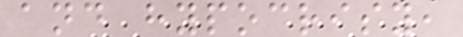and hypocrisy,
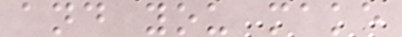and you make
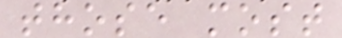those most
